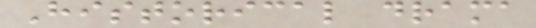Historical drama
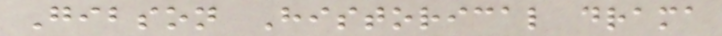Gibson Historical drama
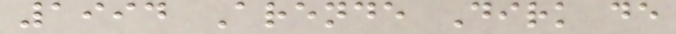1994 Arende Dirk de
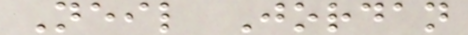Neil Jordan
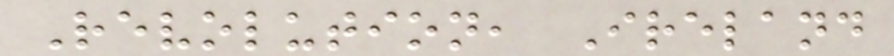Revolution, Ireland
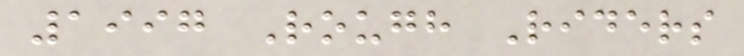1997 Rough Riders
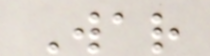War
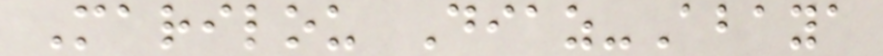Marilou Diaz-Abaya
